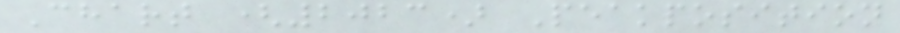Chart (2023) Peakposition
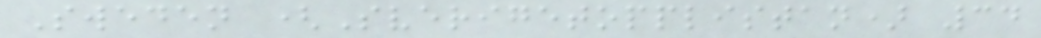Sweden (Sverigetopplistan) 34
